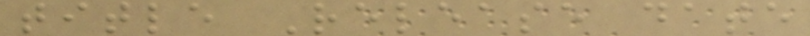title Release date
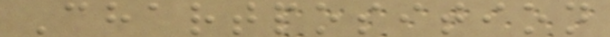Chartposition
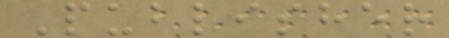Publisher
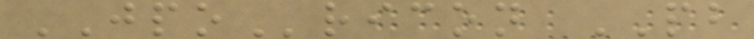JPOricon PB
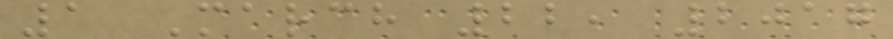1 March 22, 2017
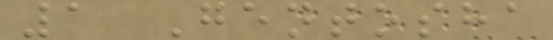1 Gentosha
